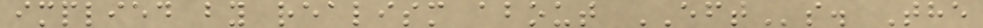implied by realism about EFTs. The
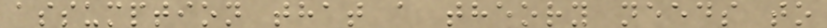assumption that a theory needs to
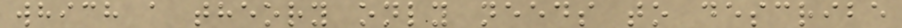which a theory only needs to describe
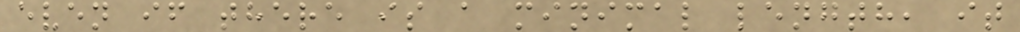even if there is a minimal length, it
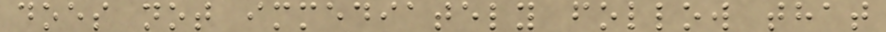does not immediately follow that
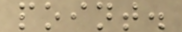point.
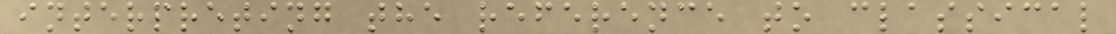interpreting the reference to classical
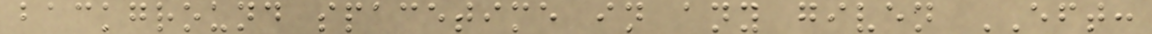background spacetime in any given EFT:
